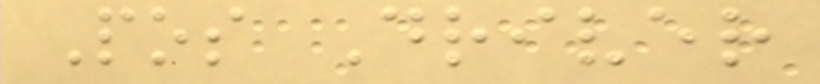Pos Driver
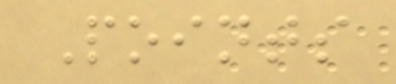Points
